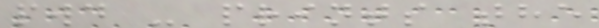pwd - prints the
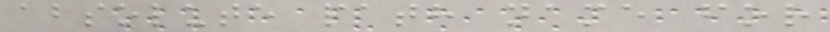absolute path name for
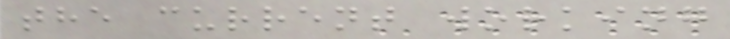the current working
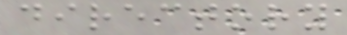directory
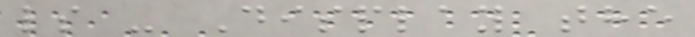ls - Display the
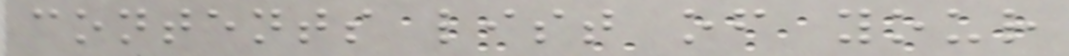contents list of your
